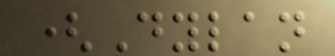(Dylan
